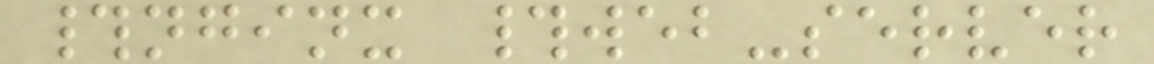#nginx #web-server
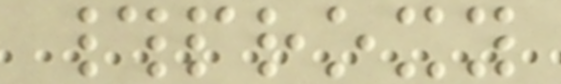#proxy
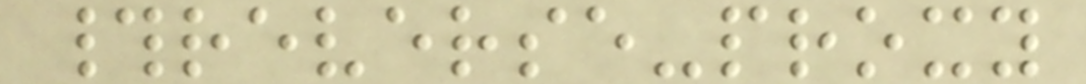#reverse-proxy
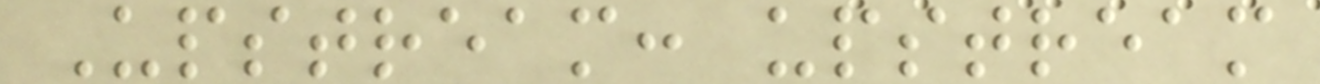Upstream: upstream
